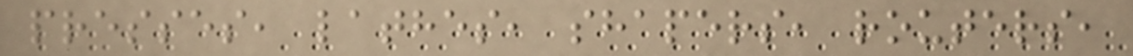presses, lathes, shapers, routers,
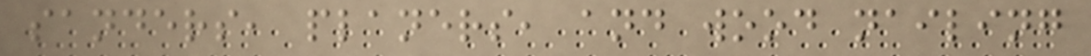sanders, planers, and wood nailing
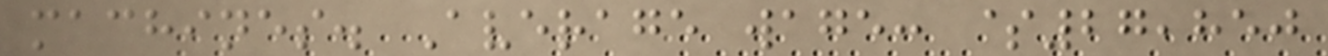machines. Average wage: $27,850
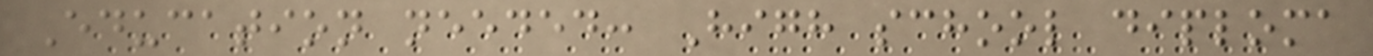Education needed: High school diploma
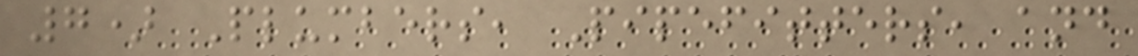7) Plumbers, Pipefitters, and
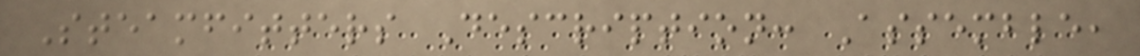Steamfitters Description: Assemble,
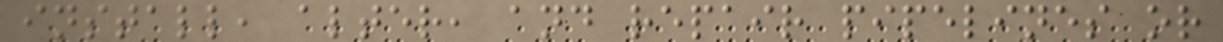install, alter, and repair pipelines or
